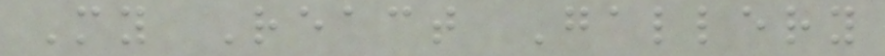My React Gallery
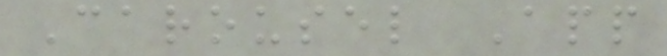Carousel App
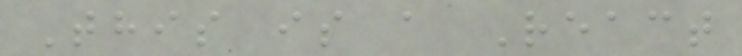This is a React
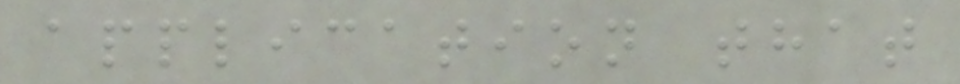application that
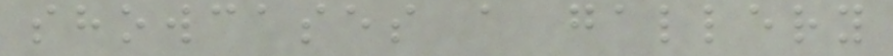showcases a gallery
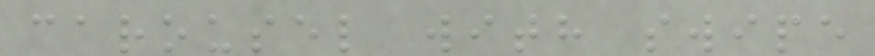carousel with swipe
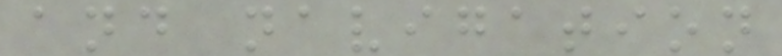and navigation
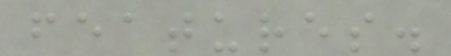features.
